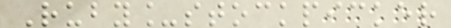Ruby_stockpicker
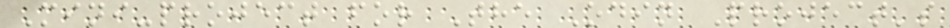Mini-project for The Odin Project's
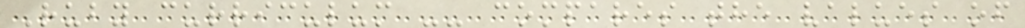Ruby curriculum -- compares the values of
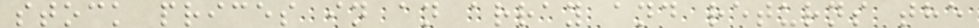stock prices in an array and returns the
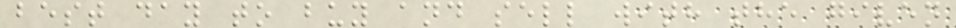best day to buy and sell with the given
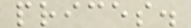prices.
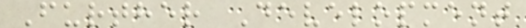Further Development
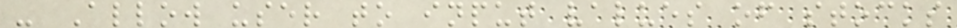- Allow user to input values of stocks
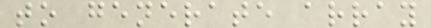to generate array
